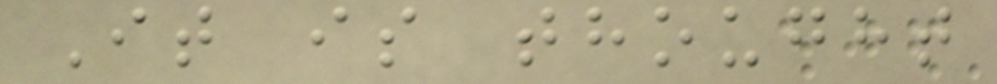It is thought
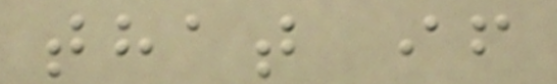that if
